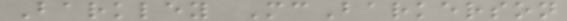Barkley McBarkerson
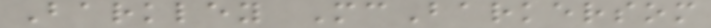Barkley McBarkersom
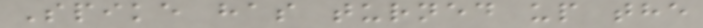Spike has turned up the
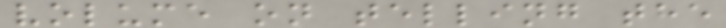volume on telling the
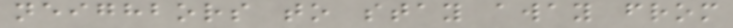neighbors to stay away from
